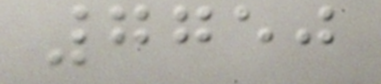7750
